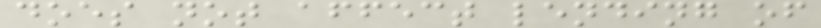does not affect lending of
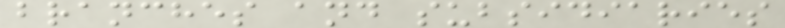branches and subsidiaries
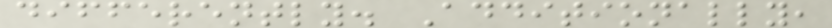differently. Additionally,
